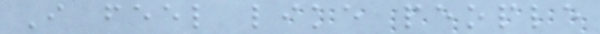I feel like people
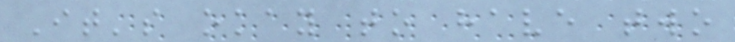It's okay to have two
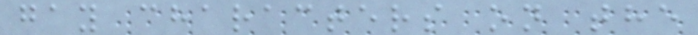gay characters on the
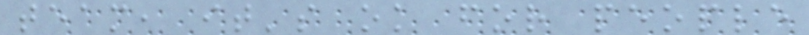team, it's ok for people
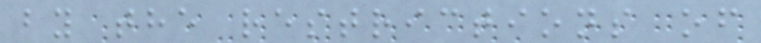by the restrictions of
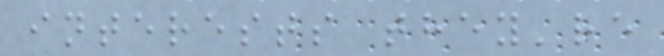interests they're
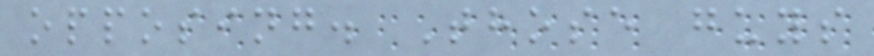opposing. Those guys
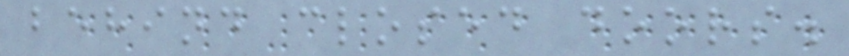behind closed doors.
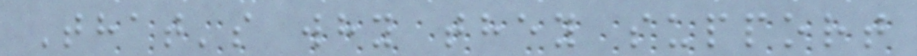That's why they support
